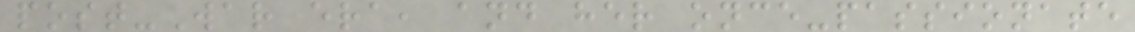post-War era, and her once-passionate
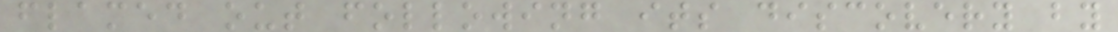flamed out following its discovery by
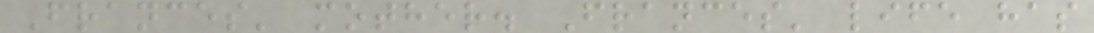Frances' mother. Frances' life has
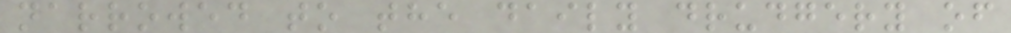narrowed to the daily drudgery of
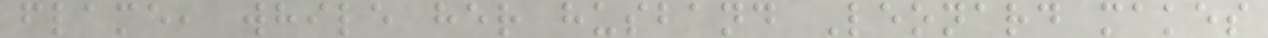flame, while her husband Leonard makes
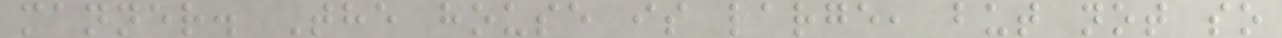manner. The house is large, but not so
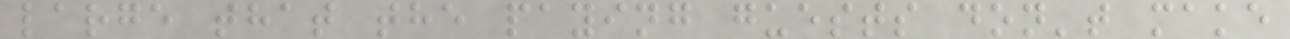large that the paying guests don't make
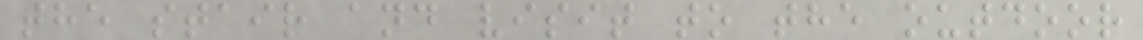the stair and visit to the outdoor
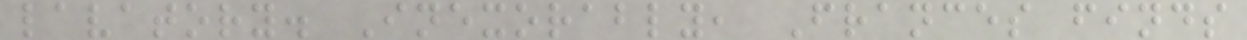lavatory. Inexorably, Frances finds
